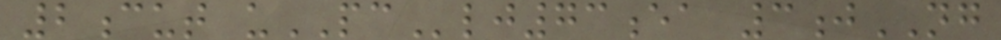2cut uPClj73ea 3jNG
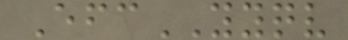EfcYYQV
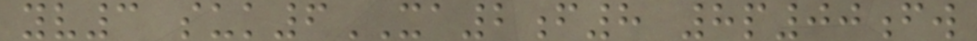yv3 suk6XA2f8 8p00fw
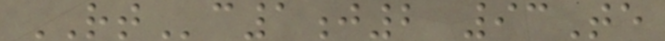RTc1j2 93Te
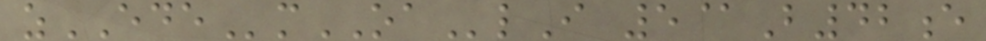zEDEmOAlI 5@B42e
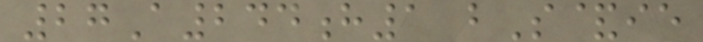27A244h1 bS&ie
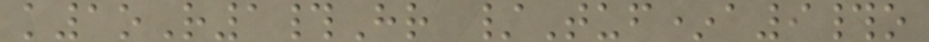k1oR1#Hr /Tuf*a9#o
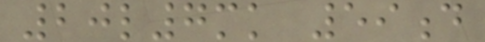20l7mk 59d
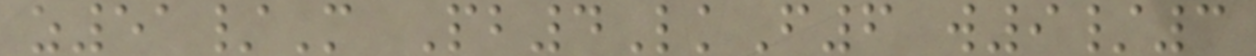z51/M Pb4LkF6 w9/3
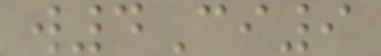w4Ci9
